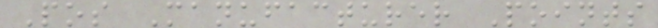Pos Manufacturer Points
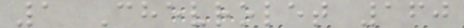1 Chevrolet 160
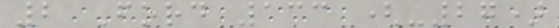2 Ford 133 (-27)
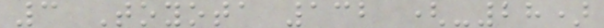3 Toyota 132 (-28)
